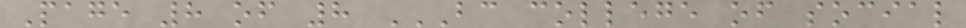Page 8 of 8 BC COLLEGE OF SOCIAL
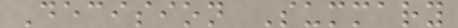Decision Summary
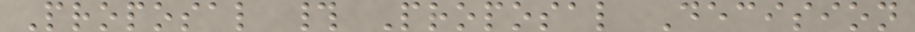Proposal # Proposal Decision
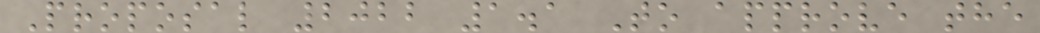Proposal 2022 1.1 To approve the
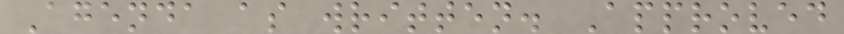Agenda as written. Approved
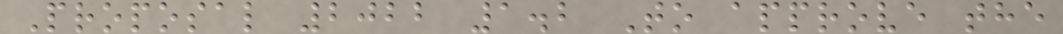Proposal 2022 1.2 To approve the
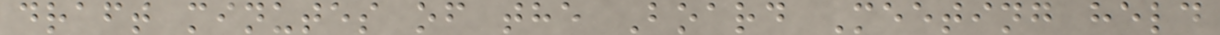draft minutes of the Board Meeting held
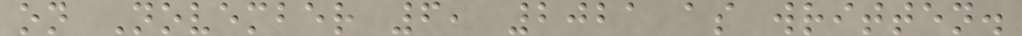on November 6, 2021 as written.
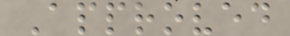Approved
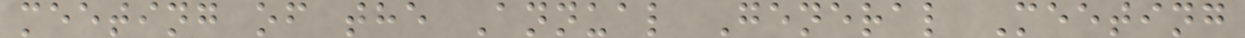meeting of the Annual General Meeting
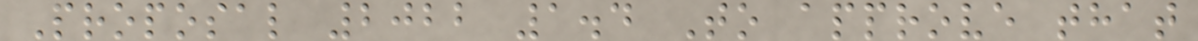Proposal 2022 1.4 To approve that
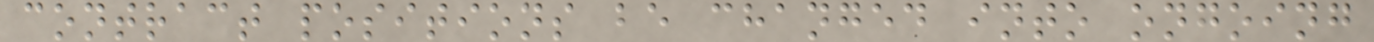contract positions be changed into ongoing
